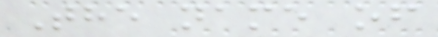The name of
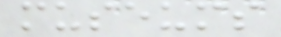museums
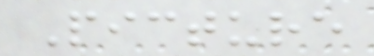Picture
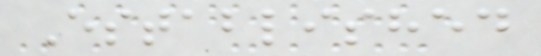Established
